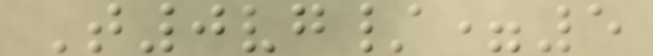T0vg/=5
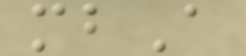mbA
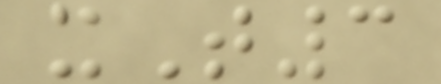xT3
